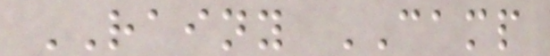RAINY CAMP
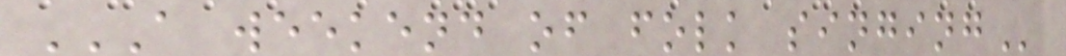A WEEKEND OF FOLK SINGING
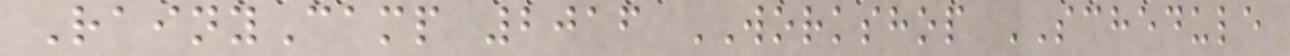RainyCamp 2016 WORKSHOP SCHEDULE
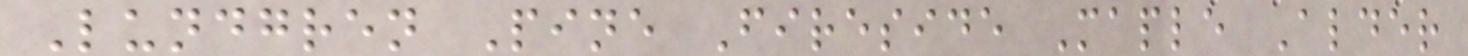Lundgren Pine Fireside Maple Alder
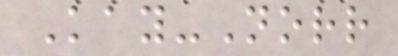Kay-Norr
